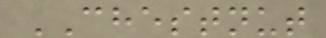CHESTNUT
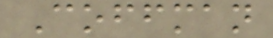Coffman
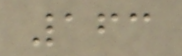163
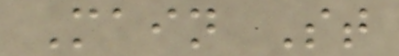Main St
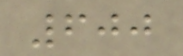600
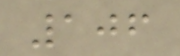106
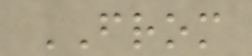FROM
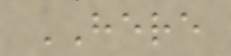HERE
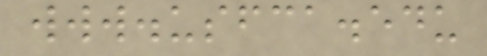www.usfca.edu
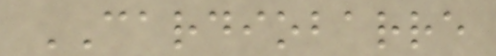CARDIOBARRE
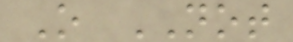O NOT
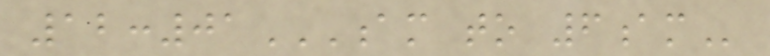12:01AM TO 6AM
